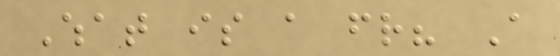What is a friend? A
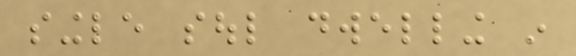single soul dwelling in
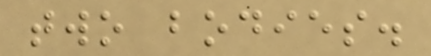two bodies.
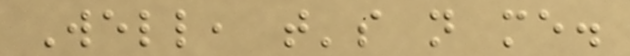Well, that's not me.
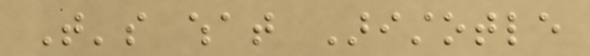That's what Aristotle
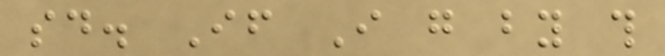said. If I go by this
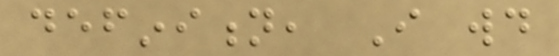definition, I would
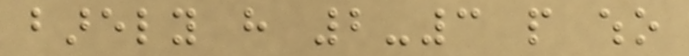barely have 2-3 people who
